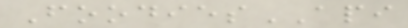FoodiesAPI
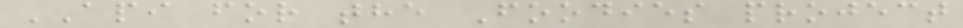API for the Foodies project
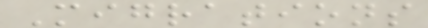Migrations
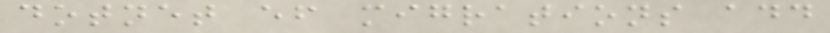dotnet ef migrations add
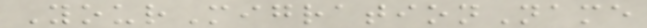YourMigrationName
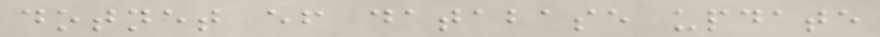dotnet ef database update
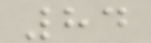84
